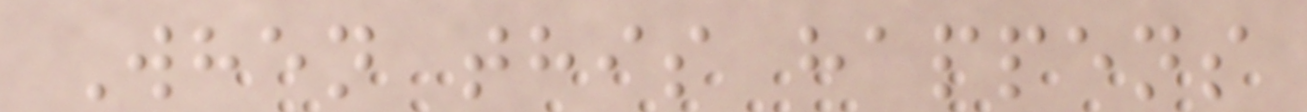When this happens
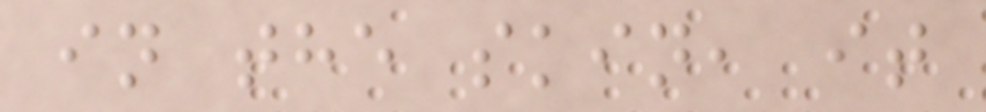in the skin, it
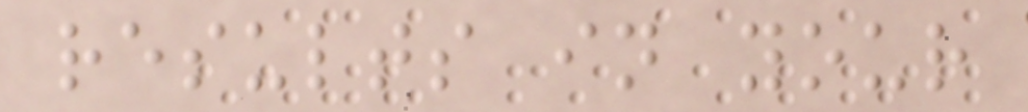results in your
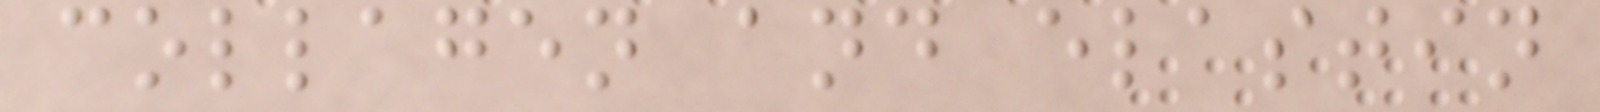collagen and elastin
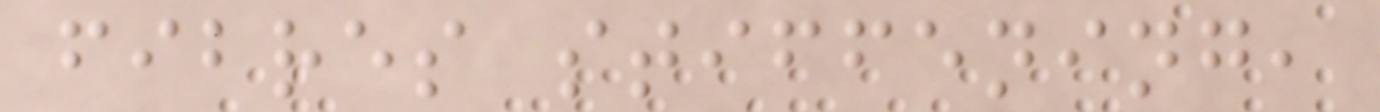fibres stiffening,
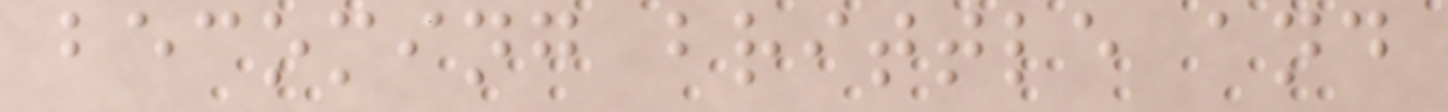becoming brittle and
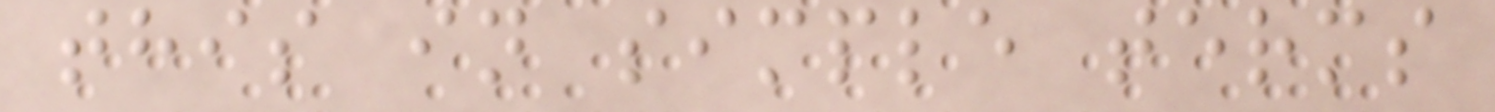this in simple terms
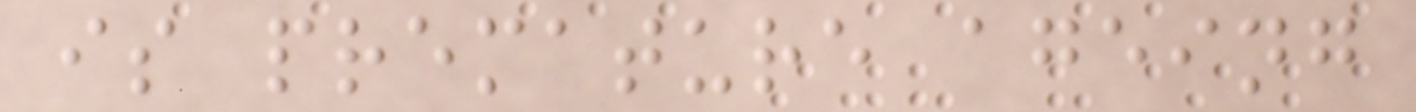is premature ageing
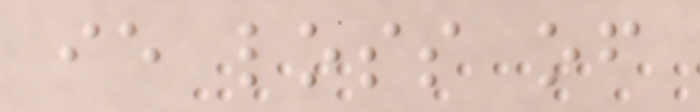ie loss of
